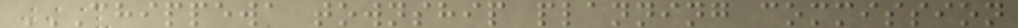CHIPPEWA TOWNSHIP PLANNING COMMISSION
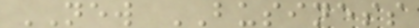NEW BUSINESS
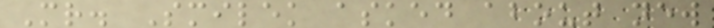Mr. Smilek asked about new
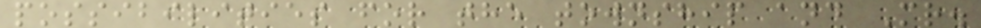possibilities for the township and Mr.
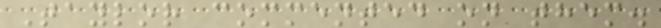Taylor commented on them.
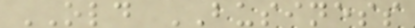OLD BUSINESS
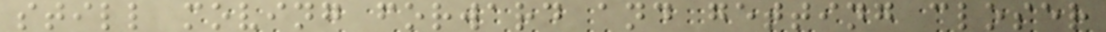still moving forward and getting closer
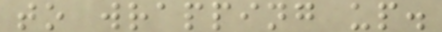to wrapping up.
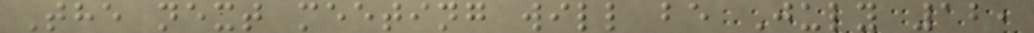The next meeting will be July 12,
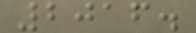2016.
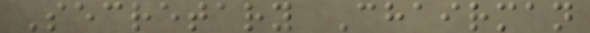Secretary Chairman
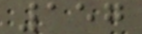157
